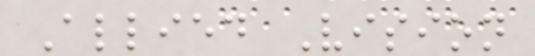Allied Vision
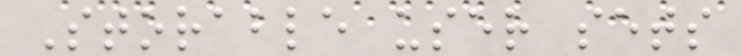Storable user sets
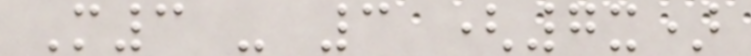M3 - 3 (7x)
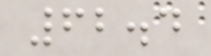62.4
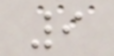9
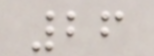26
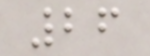26
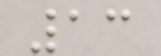13
